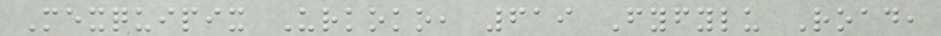Mexquipix Urkoko, 619 Fyfylu Road,
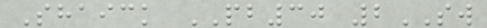Shaick PB30 2SW
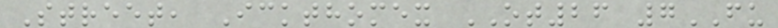Street, Ickthomex OT26 7FU
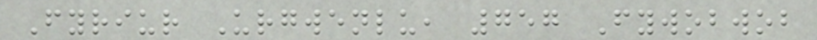Fyriur Urgwenlu, 757 Fywobwob
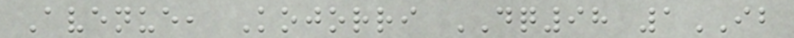Avenue, Kojorri DQ98 1IB
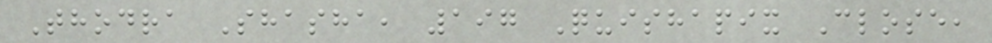Thodra Shasha, 197 Quishapix Close,
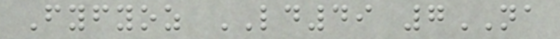Fyfyoz LD49 7NA
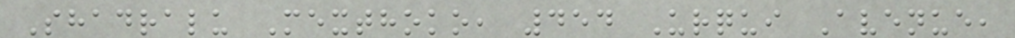Shadralu Mexthoko, 454 Urqui Avenue,
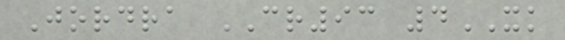Jordra CR93 4XK
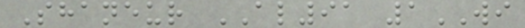Shaneur AL91 1WI
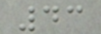43
